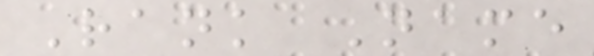Rank Name
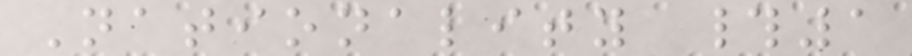Nationality #1
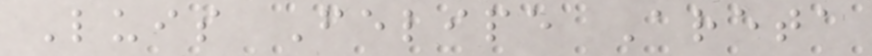Luis Felipe Areta
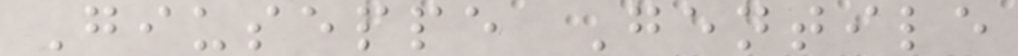Giuseppe Gentile
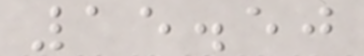15.50
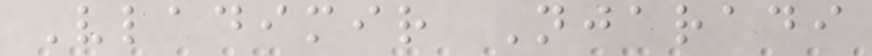Vladimir Njaradi
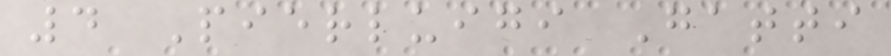4 Pierluigi Gatti
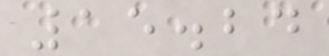15.24
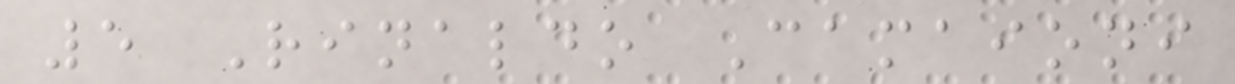5 Rinaldo Camaioni
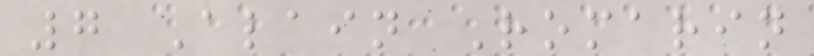7 Alain Romarin
